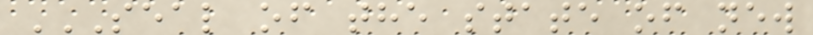SEAL OF THE STATE OF NEW
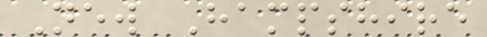New Hampshire
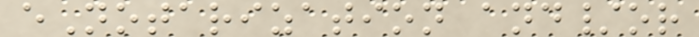eNotarization and/or
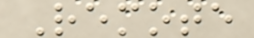Remote
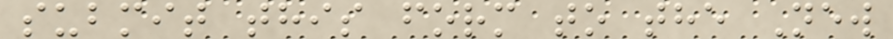submit this form to the New
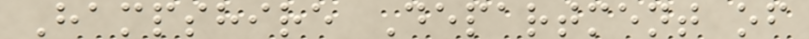Hampshire Department of
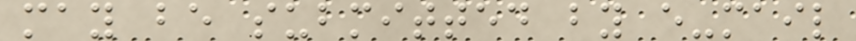may be submitted by e-mail
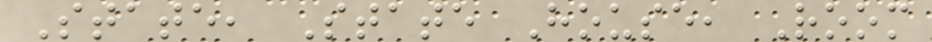State, State House, Room
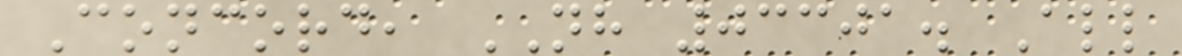Concord, NH 03301. All
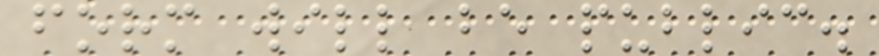form will be public.
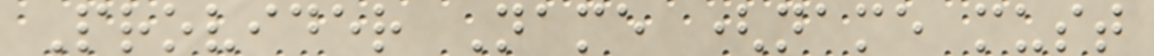Provider Name (name must
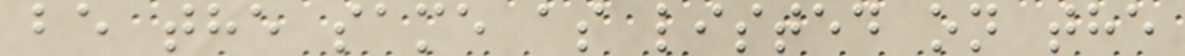be the same as listed on the
